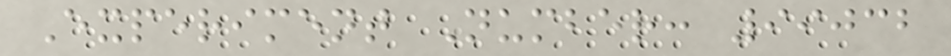Experiment Number: 99032
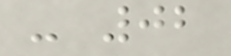- 02
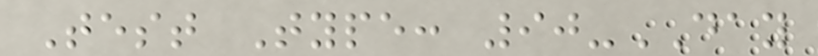Test Type: 90-DAY
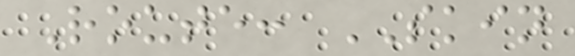Route: SKIN
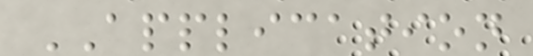APPLICATION
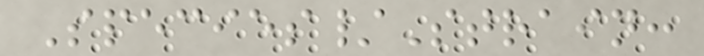Species/Strain:
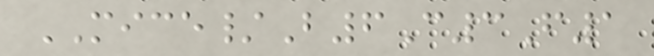MICE/B6C3F1
